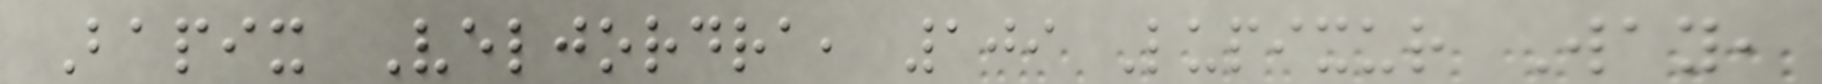Bapix Veljordra, 109 Lupixur Way,
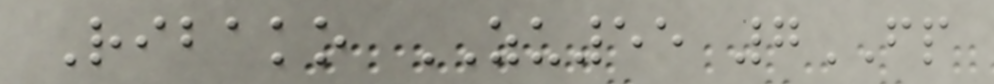Ribako ZU55 7FP
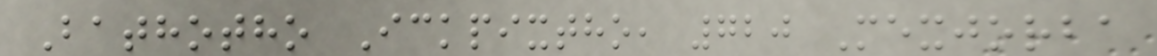Bathotho Ickpixtho, 720 Mexjorba
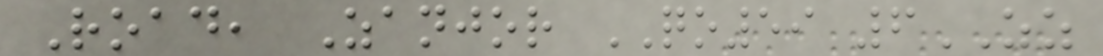Road, Zanjor QO59 6ZZ
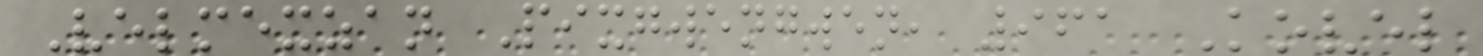Velmexzan Pixgwengwen, 961 Kovel
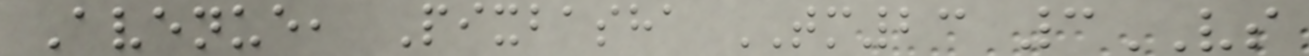Avenue, Pixbasha TM23 3VS
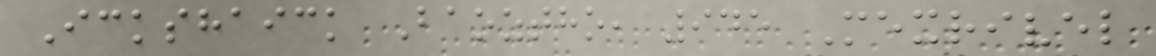Ickshaick Baoztho, 945 Mexrivel
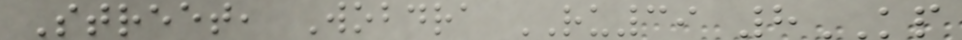Street, Wobdra RU39 8KP
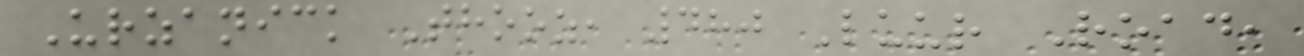Urzanick Thooz, 480 Luur Road,
